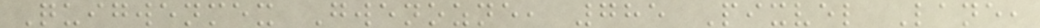Quigwenmex Gwenozne, 785 Pixvel Lane,
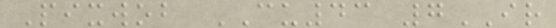Pixwob CU43 7IR
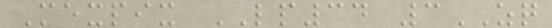Mexpix LP34 3ZQ
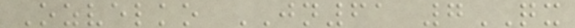Ozvelko JN61 7QX
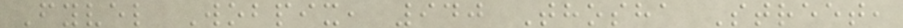Fyvel Wobpix, 940 Thosha Street,
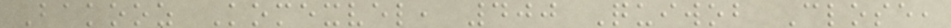Bakooz Komexvel, 400 Quiwob Close,
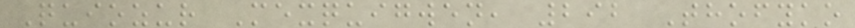Quiozur Mexquigwen, 292 Thofyko
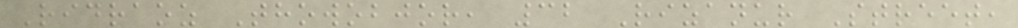Ridraoz Thowobjor, 32 Rizanur Street,
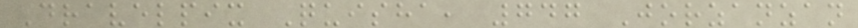Dravelpix Quisha, 747 Jorzanzan
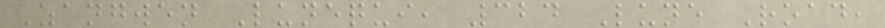Zangwen Lunequi, 324 Lune Road,
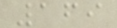169
